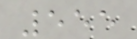555
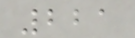221
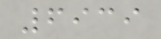6939
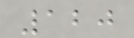120
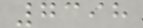7398
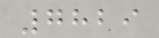7829
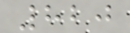820
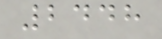2448
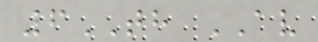6TH AV
